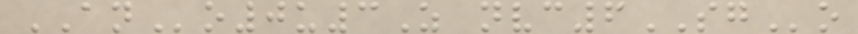ANo0u3Z nvc6SGo
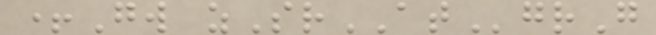+Gw zSrATgrG
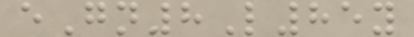eGn8L85y
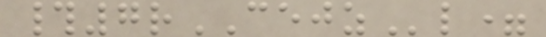#7rCEJZl=
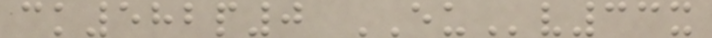ck582p0 EUv33x
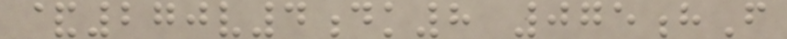&270v4dk8 075hF
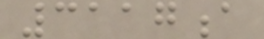3117a
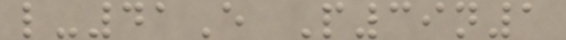l-41E P39n1
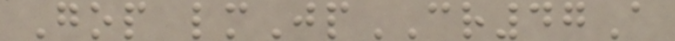Gop lmJpCR47A
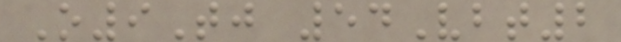O9Tj 54Vbt2
